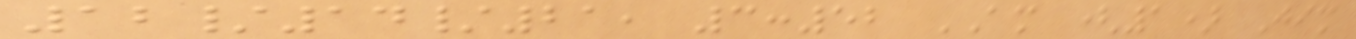12/14/21, 3:52 AM (1) Jim
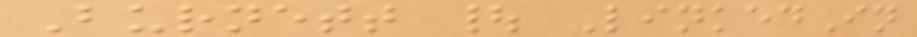Burnett | LinkedIn
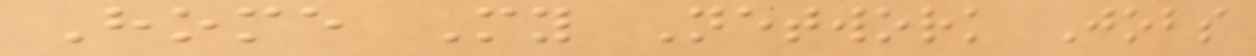Home My Network Jobs
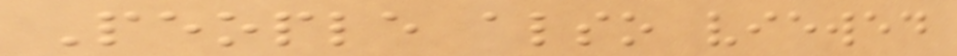People also viewed
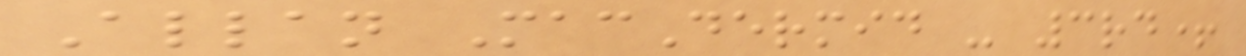Allan MacDermid - 3rd+
